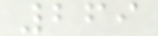269
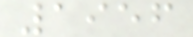1956
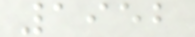1952
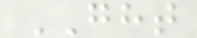GHT
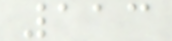113
